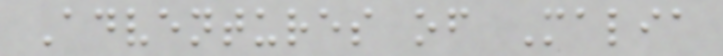Adventures of Malia
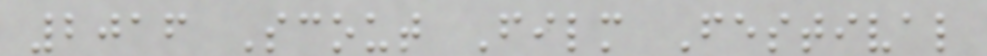2016 Scout Film Festival
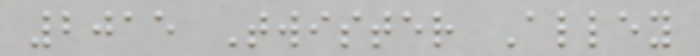2015 Twister Alley
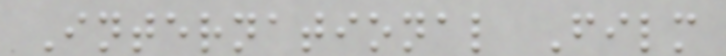International Film
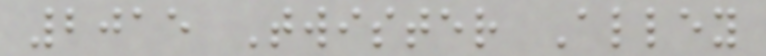2015 Twister Alley
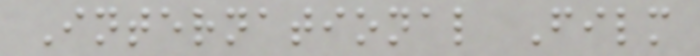International Film
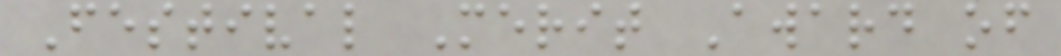Festival Merit Award of
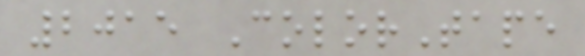2015 ColorTape
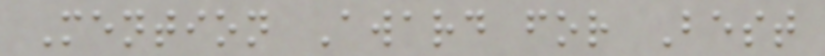Mention Award for Best
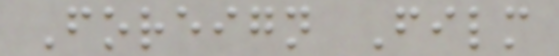Foreign Film
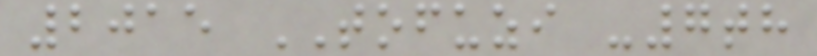2015 TOFUZI -7th
